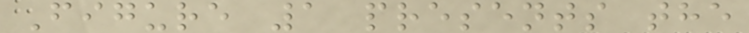Figure 1 presents the
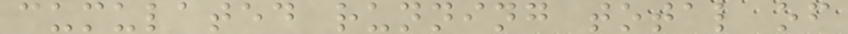cumulated running total of
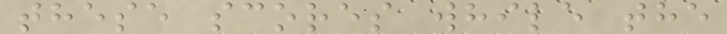these scores while the
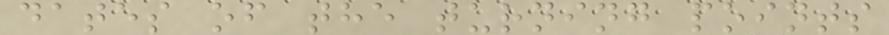dates of the turning points
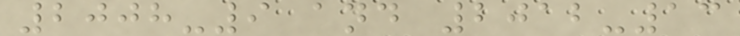2008-9 and 2012-13
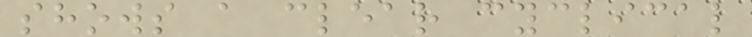shows a clear cyclical
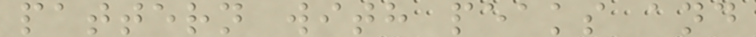pattern with peaks and
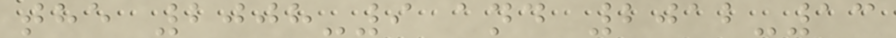the 2008-9 and 2012-13
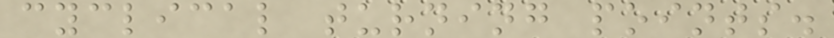cyclical turning points.
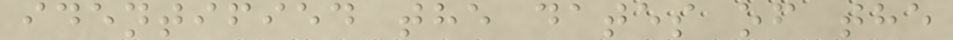identified the dates of the
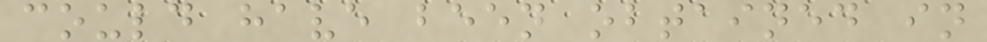could have been obtained in
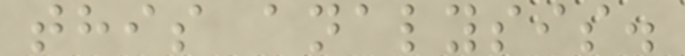this analysis.
